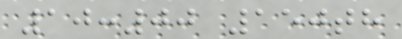10:00 150th
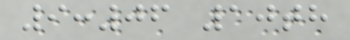9:06 10th
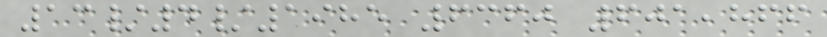13/4/1985 6360 601,866
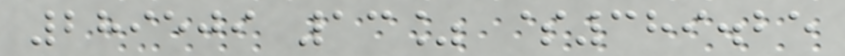289509 13% $389.25
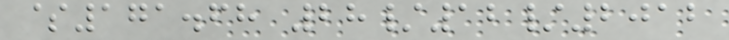$171.68 28/12/2012
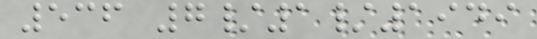536 7/1/1949
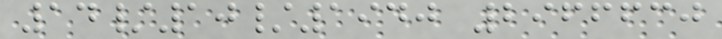14/10/1940 2966630
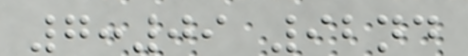7:09 92nd
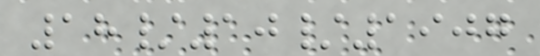18/10/1907
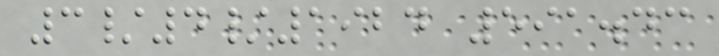3/4/1924 591.43
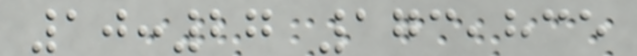10:27 173,835
